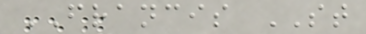FRANCIS ST
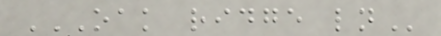OAK RIDGE LN
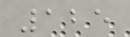125
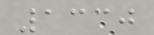1330
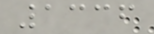1336
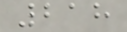218
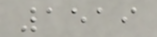1519
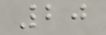20
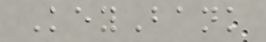KeyBank
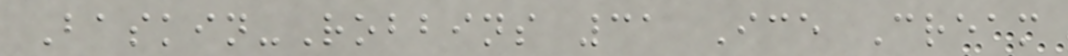Baskin-Robbins 31 Ice Cream
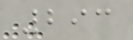293
